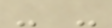- -
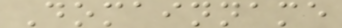Domainname
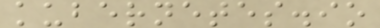kubernetes.io
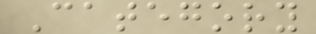Category
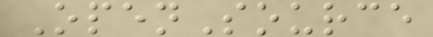OpenSource
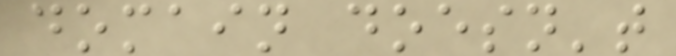domain doesn't
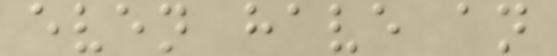even have an
